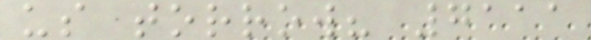us torrow? 7111
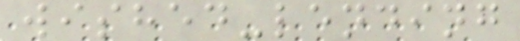wished-lending
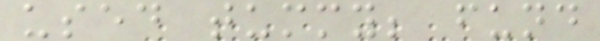used tummy; fund
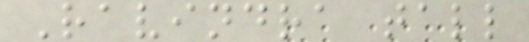Ravindra tall
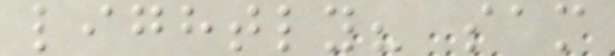lightly? sam
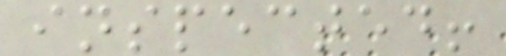inspected!
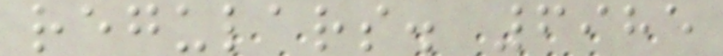regulars. 6985
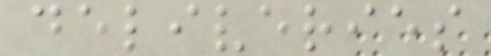deliveries
